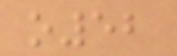o52
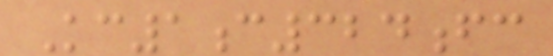Kc1c324fc
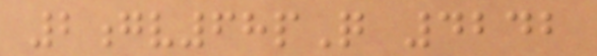2gv68pQ 4242
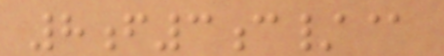8f3c/@
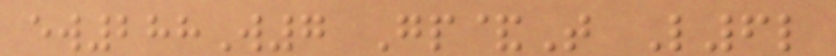ew288W7 Gp&T L6l
